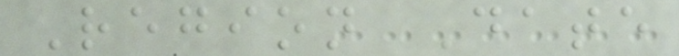Region Date
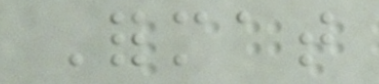Format
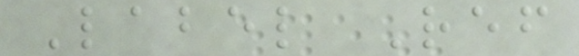Label Ref
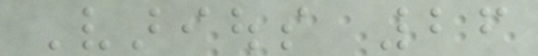Various 26
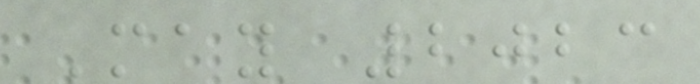May 2023
